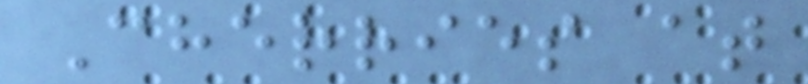Cherries at
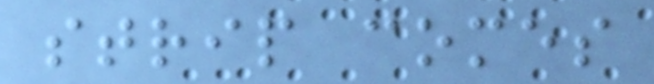strip comes
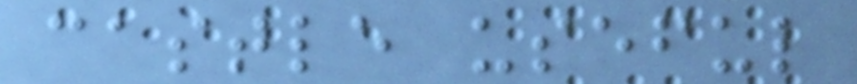castle useful
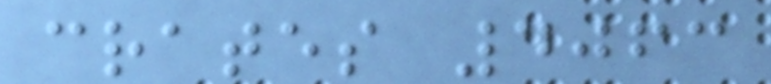crates 4063
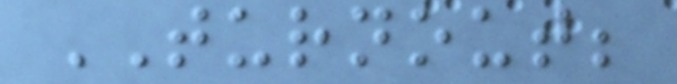TURNOUT;
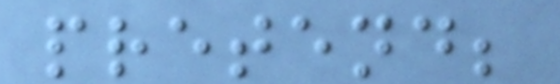pretend;
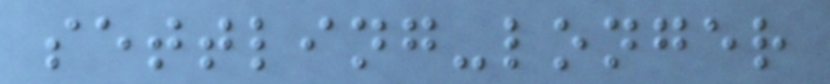settling-longer
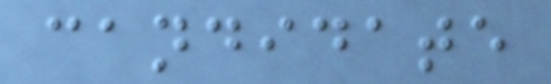candidate
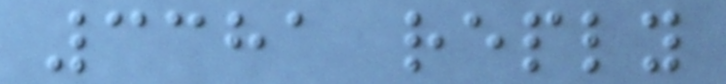3381 reply
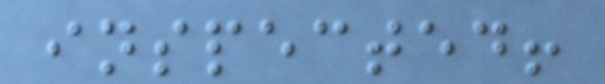inspected!
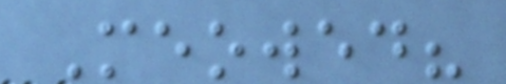Meowed?
